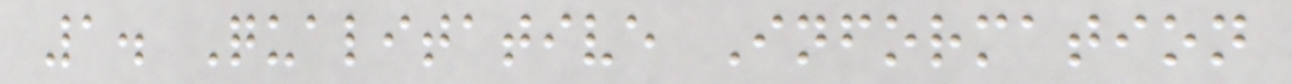1. Qualitative Information
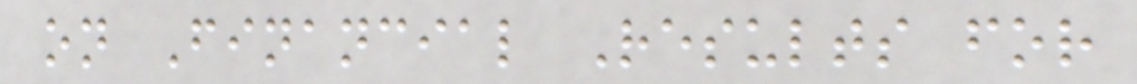on Financial Results for
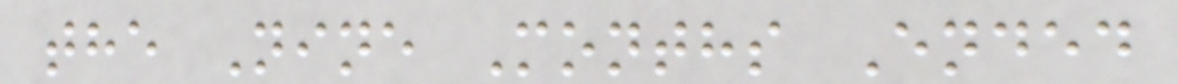the Nine Months Ended
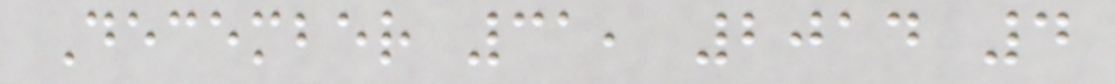December 31, 2014 4
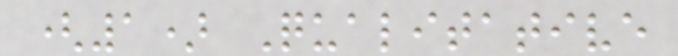(1) Qualitative
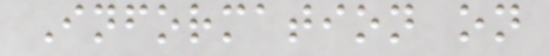Information on
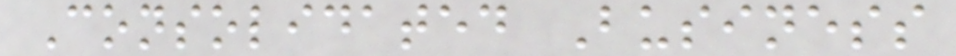Consolidated Business
